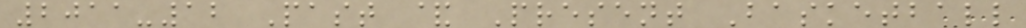2011-12 Past & Present Basketball
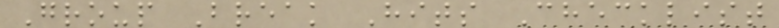Group Break Hits Checklist
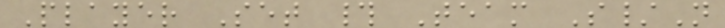Player Set # Team S/N
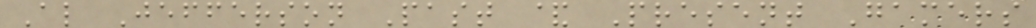Al Jefferson Past & Present Gamers
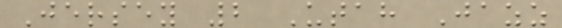Jersey 2 Utah Jazz
